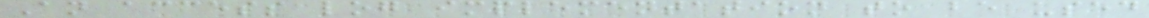An access log implementation to be used
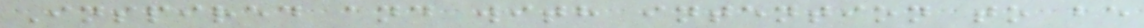Inspired and with intention to be
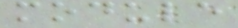module
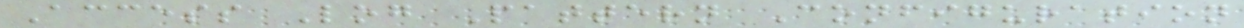Access Log Pattern Configuration
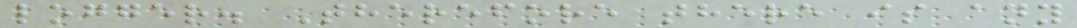logger. Therefore there is any
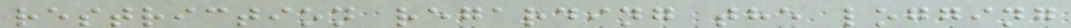restriction regarding the logging
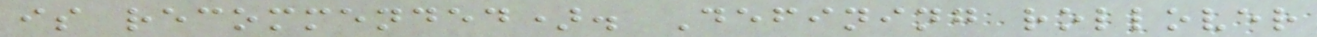is recommended). Defining rollover
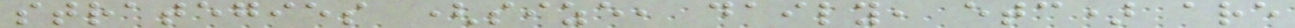strategies (size, daily, etc) are
